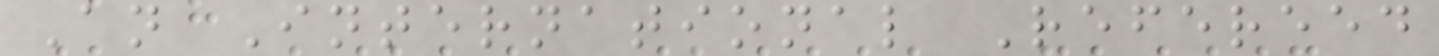An International Refereed
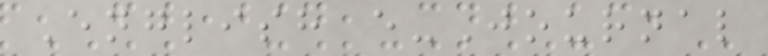English e-Journal
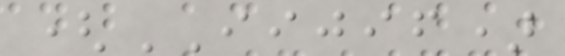(IIJIF)
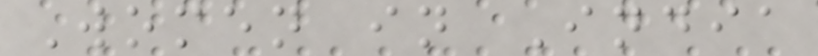Women in India
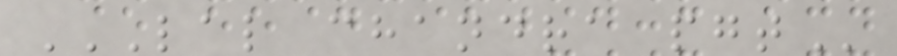LAL CHANDRA PGT
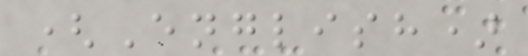(English)
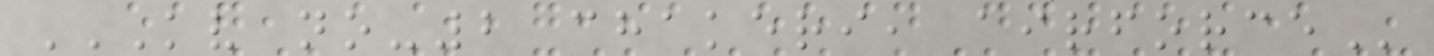KV NO-2 CHAKERI, AIRFORCE
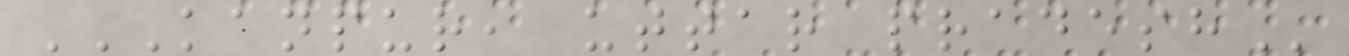KANPUR, UTTAR PRADESH
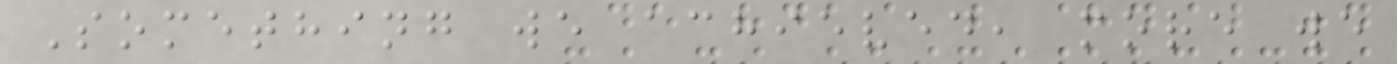Something we achieved, more we
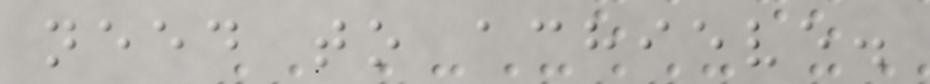need to achieve.
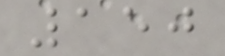150
